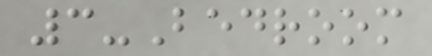3-Bedroom
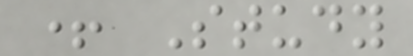+ Study
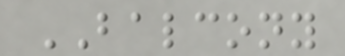BALCONY
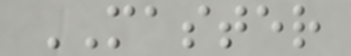MASTER
